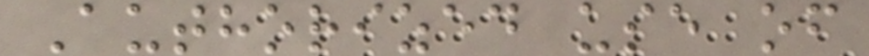Authorized use of
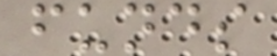funds
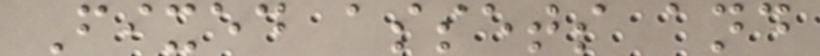Fixed assets and
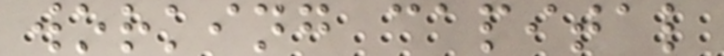working capital
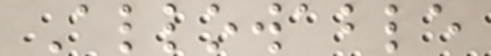Allowable
